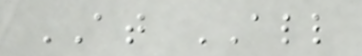AT ALL
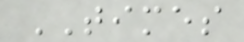TIMES
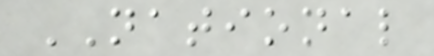NATIONAL
